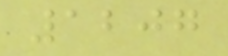1207
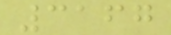3167
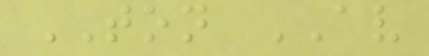TON AV
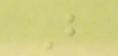B
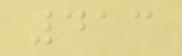413
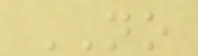NO
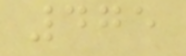475
